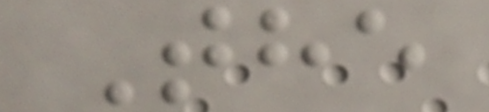The
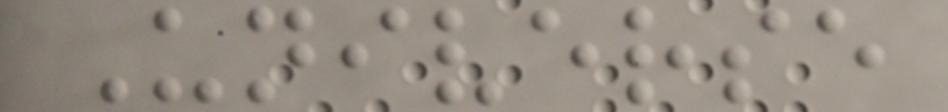Universe
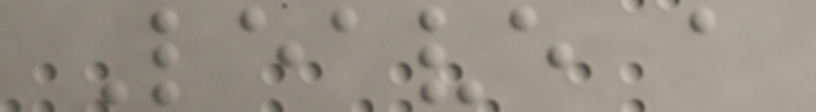Leave a
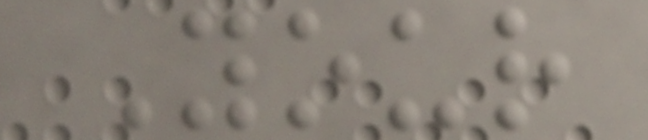Your
